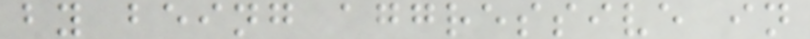by being aggressive in
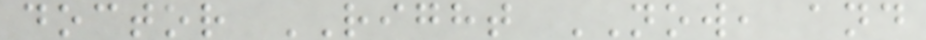doctor RIGHT NOW, and
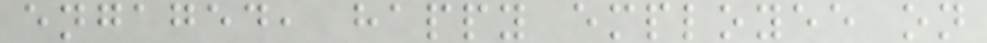engaged, happy employee on
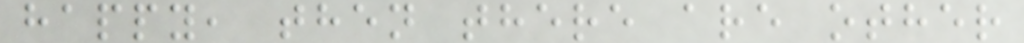happy, then there are other
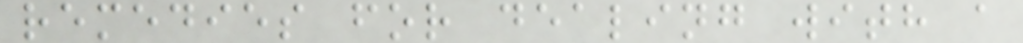remedies for dealing with a
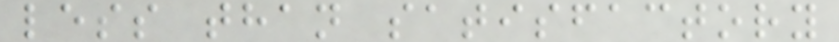less than satisfactory
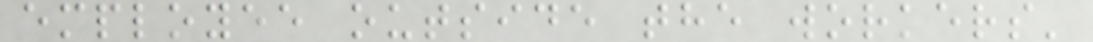employee outside the workers'
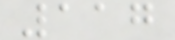117
